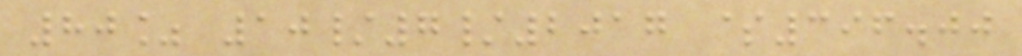80% 10/7/2017 $396.00
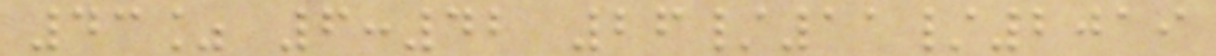43% 6:42 26/11/2019
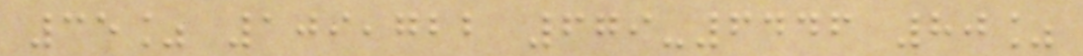35% 109,722 679-6446 80%
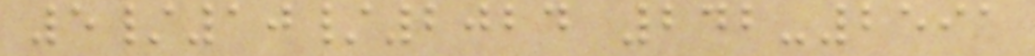5/10/2024 242-2591
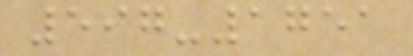597-1751
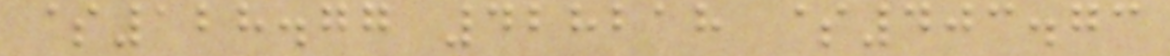$128.77 428218 $403.73
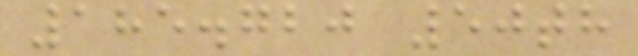185.720 50th
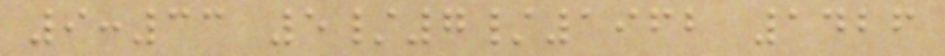9:33 5/7/1962 1426
